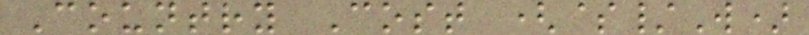Country Cost ($/W)
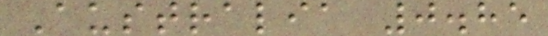Australia 0.85
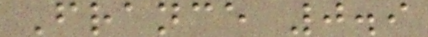France 0.9
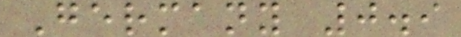Germany 0.9
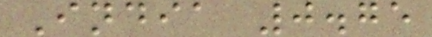India 0.75
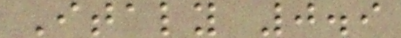Italy 0.9
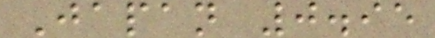Japan 0.95
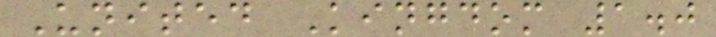United Kingdom 1.0
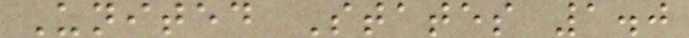United States 1.0
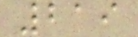219
